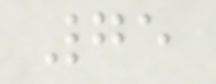75
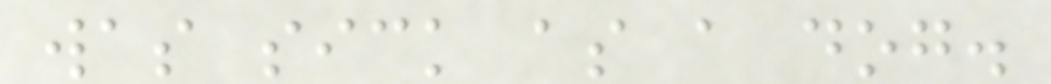was sick as a dog.
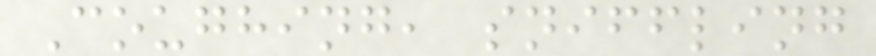Coughing, sniffling
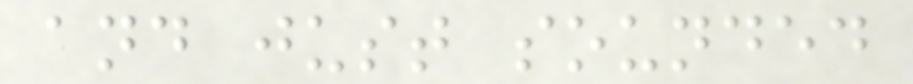and just sounded
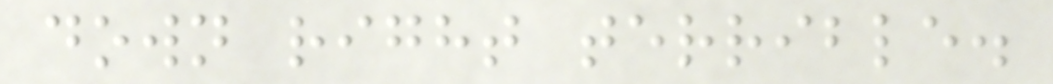down right terrible.
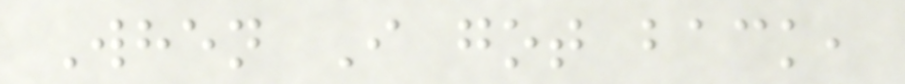When I got back,
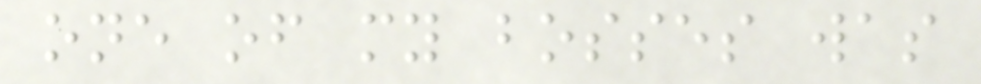one of my bosses was
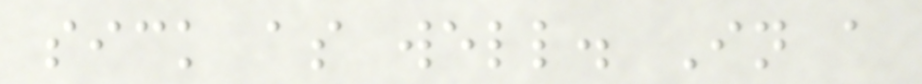sick as well. In a
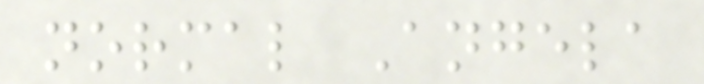normal Angela
